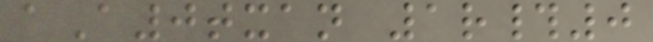aA0txan 1r#0
